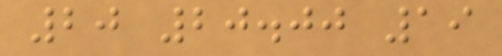20 20.00 19
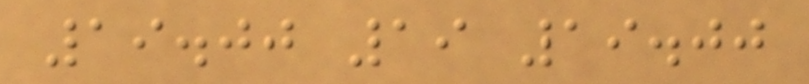19.00 19 19.00
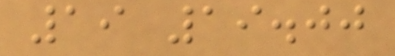19 19.00
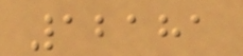12181
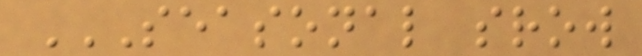SEASONAL SROW
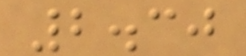2.30
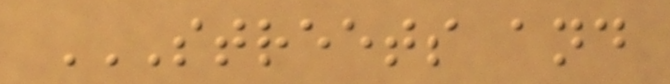STREETS AND
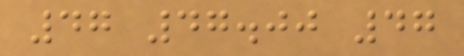47 47.00 47
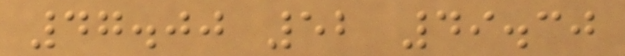47.00 52 49.30
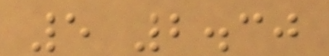5 2.30
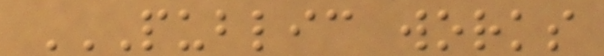PUBLIC WORKS
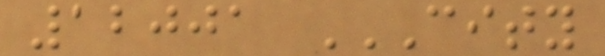12001 CITY
